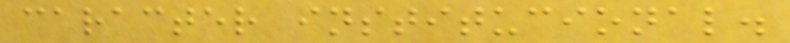caracter institucional.
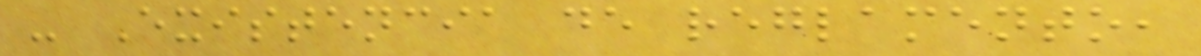- Existencia de reglamento,
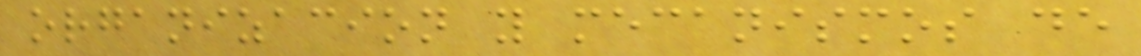organizacion y mecanismos de
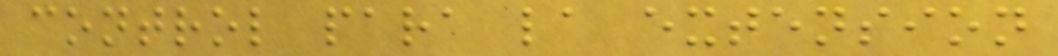control para la extension
